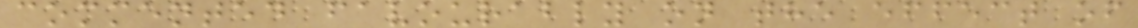commented favourably on the effect of
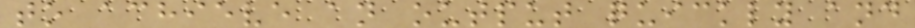to achieve an output quickly and
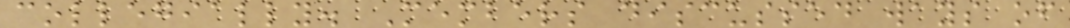collegially. Members discussed ways of
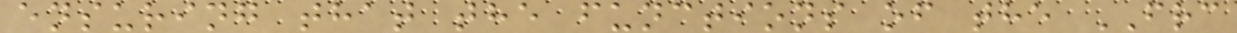ensuring that the functions of the FRC
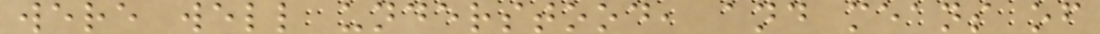were well understood, and means of
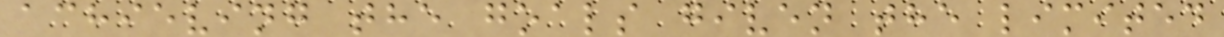achieving the goals given the limited
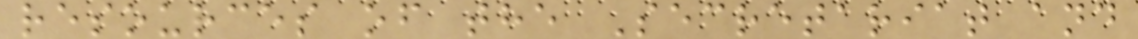resources of the Secretariat and
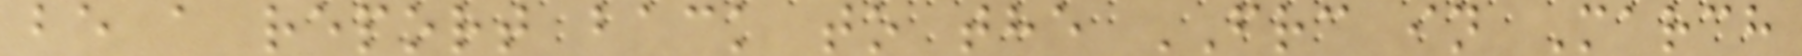be a report back to the FRC in March
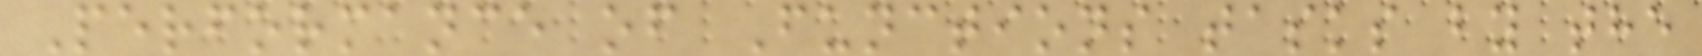Performance of Functions tasks by the
